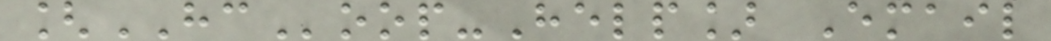[HCoop-Help] Email
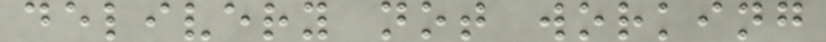delivery not working
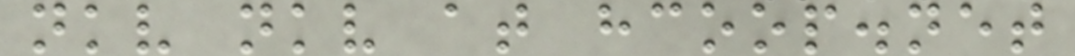nkv nkv at hcoop.net
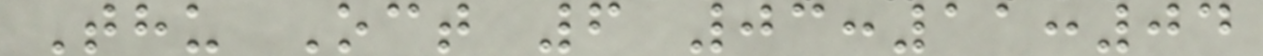Thu Oct 6 03:11:04
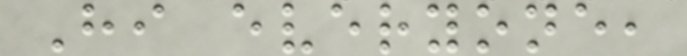Hi everyone,
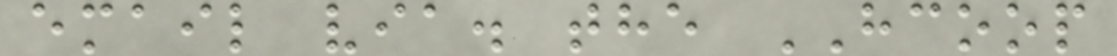email via. the HCOOP
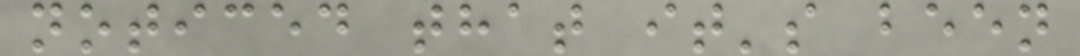noticed that it's been
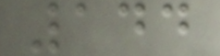144
